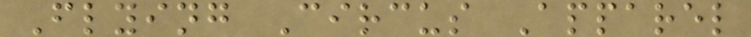Flying Circus Apparel
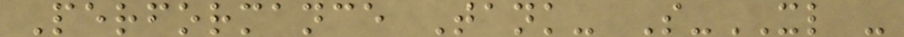Performance Tank- S-XL -
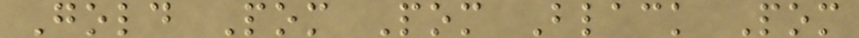Gold Pom Pom Black Pom
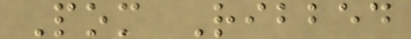Pom Ribbed
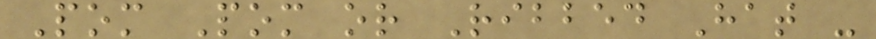Pom Pom or Ribbed Hat -
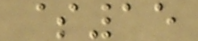$15
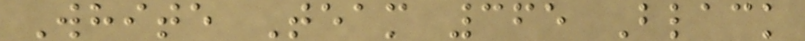White Team 365 Black
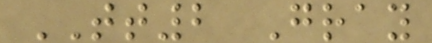TT2 Gray
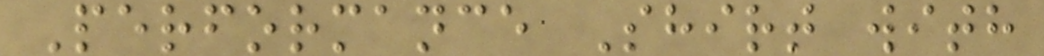Performance Shirt with
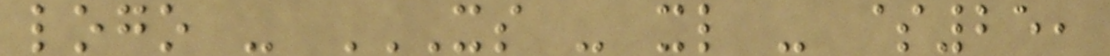logo - XS - XL - $25,
